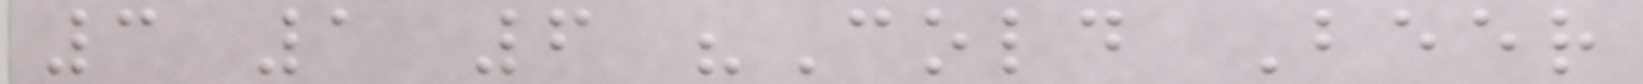3 1 6 "Cold Beer
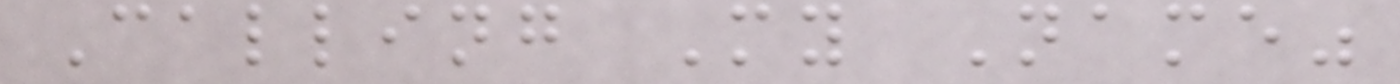Calling My Name"
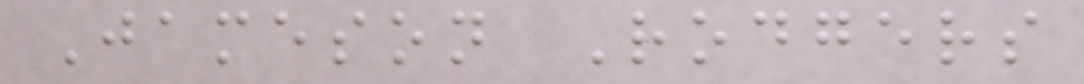Jameson Rodgers
